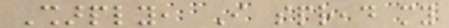Sharply, I spread my
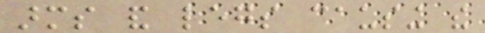arms and legs causing the
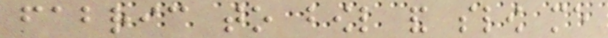fabric to bowl and slow me
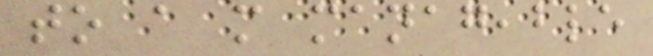to a more manageable
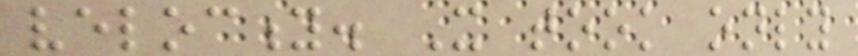velocity. It took only
